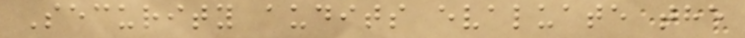Security audits evaluate the
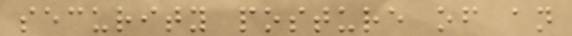security posture of an
